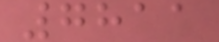7811
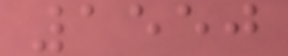1550
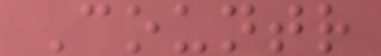Countr
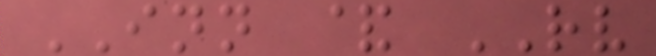INN & RV
